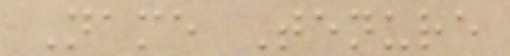Name Tenure
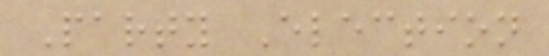Party Election
